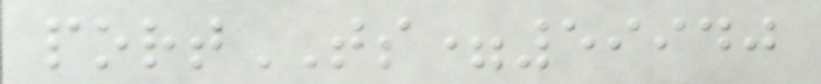portTS=59940
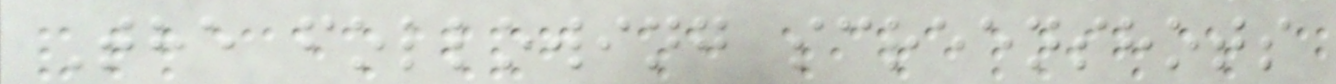The following screenshots
